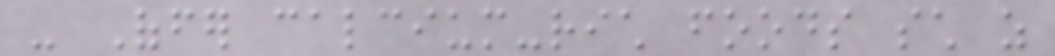- Offer calcium-rich foods such as
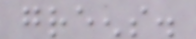greens.
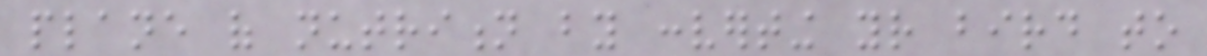plane of nutrition by converting your bird to
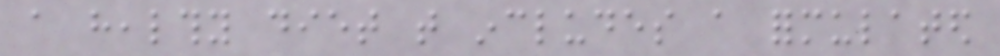a healthy diet that includes a formulated
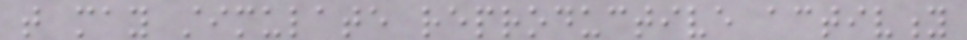that may stimulate reproductive activity
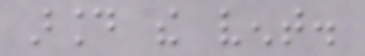around the vent.
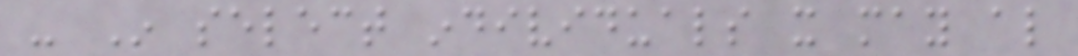- In select individuals it may also
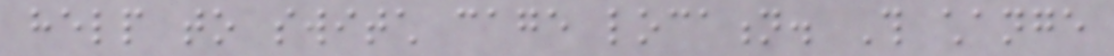help to switch cage location. This change
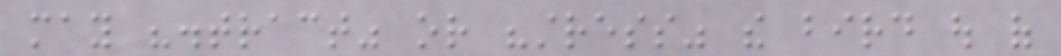may "distract" or "stress" the bird out of
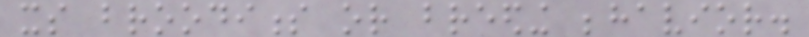its broodiness or breeding behavior.
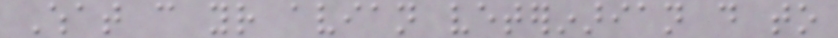What can your avian veterinarian do to
